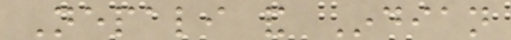Nepali and Indian
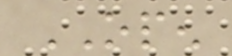OPEN
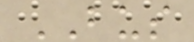BUS
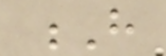H
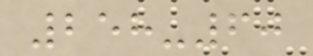258-60
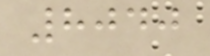8040
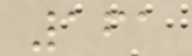161
